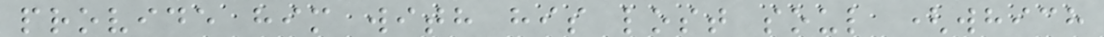provide him with his lost soul (which
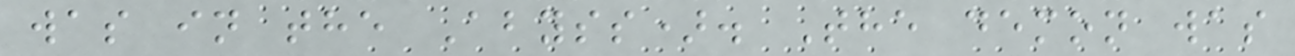was in the Abyss). The demon was
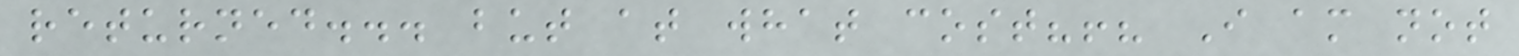returned... but at what cost?!? I am not
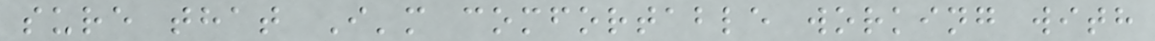sure that I'm comfortable working with
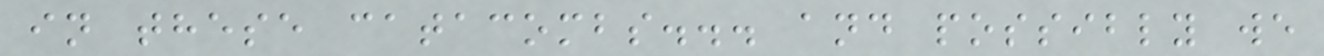in these catacombs... and possibly we
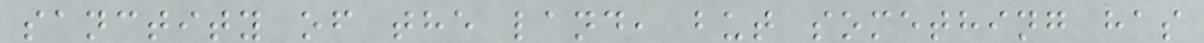sanctity of the land, but something has
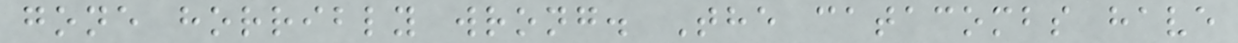gone horribly wrong. The catacombs have
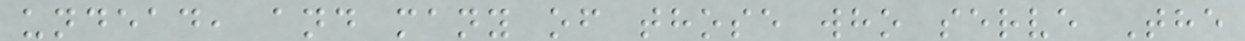undead, and many of those who serve The
